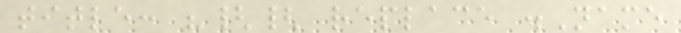title: "{{ replace .Name
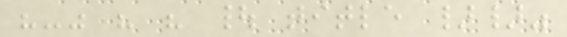"-" " " | title }}"
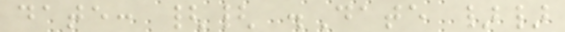date: {{ .Date }}
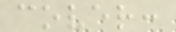cover:
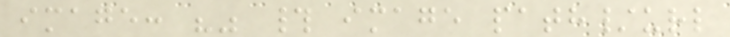image: "" # image path/url
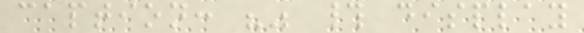caption: "" # display
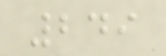249
